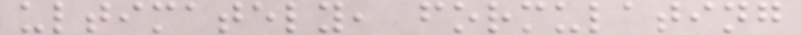ultimately, formulating
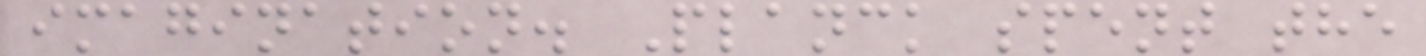imagination. Planck spent the
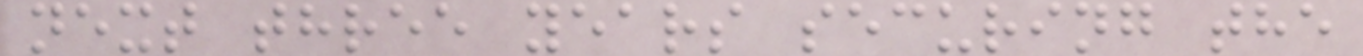next three years securing the
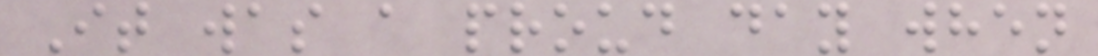It was a proud day when
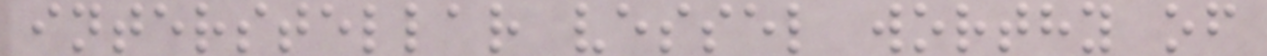interstellar vessel worthy of
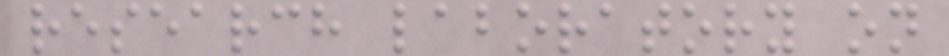research laboratory on
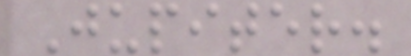Jupiter.
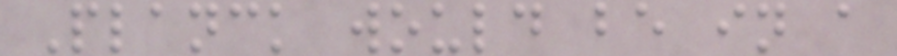Planck would be in a
